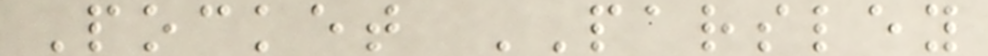Pocket PARSLEY
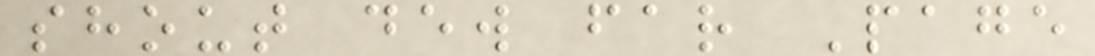shout dew far Page
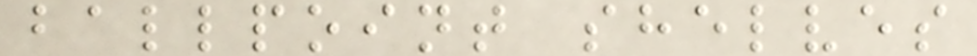ballpoint shelves
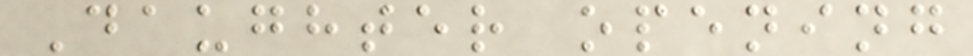Daughter opening
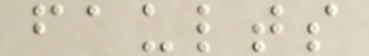faults
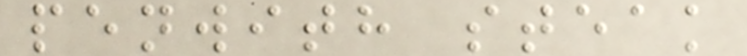penwith steak
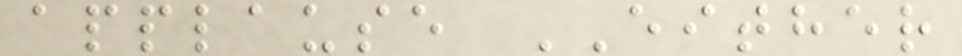applause EITHER
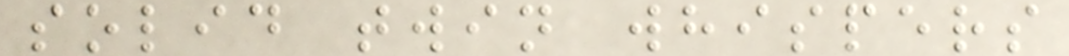solid twin whispers
